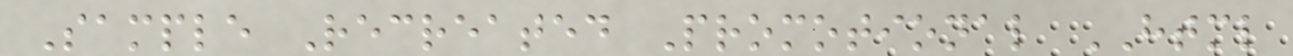Sample Recreated Promotional HTML
